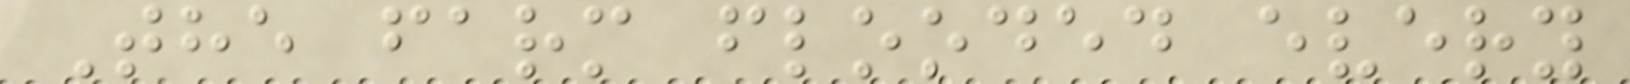The farm flooded every
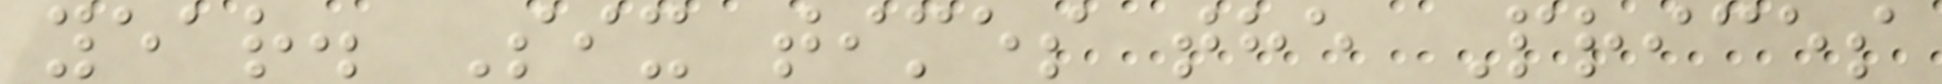year. Six times the Prices
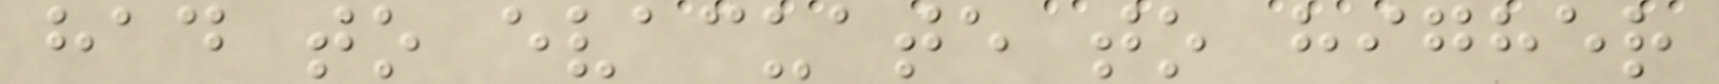had to evacuate to higher
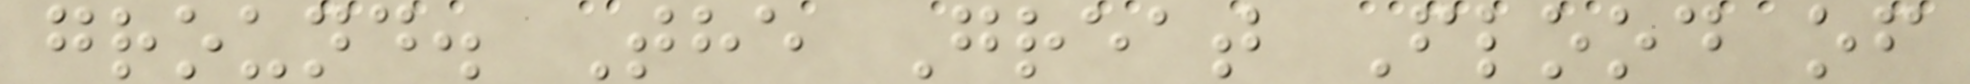ground. The Great Flood of
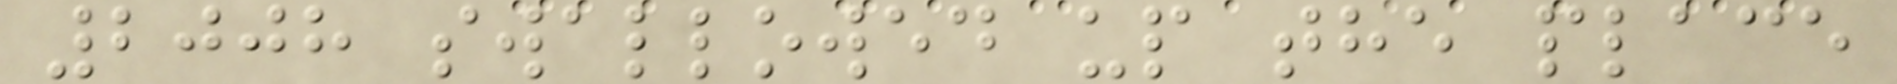2008 swallowed up the place
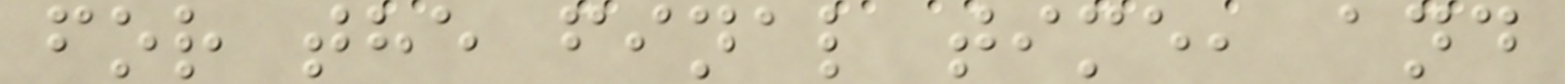for the final time, and
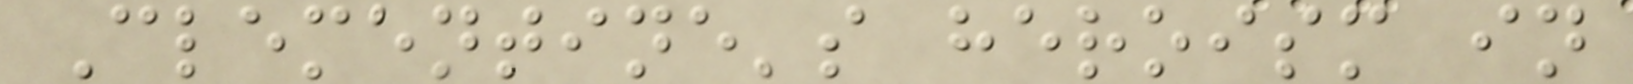Clementine's heroism in
